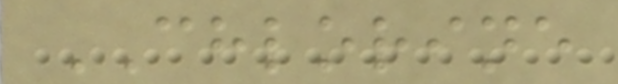CHLORINE
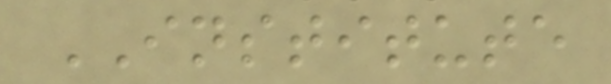INSTITUTE
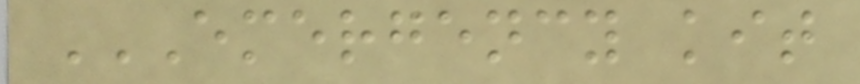EMERGENCY KIT
